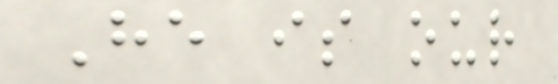He is our
